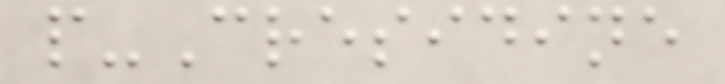p-Cresidine
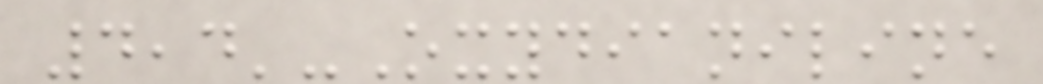4,4'-Oxydianiline
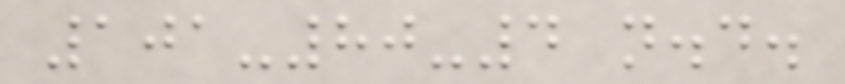101-80-4 n.d.
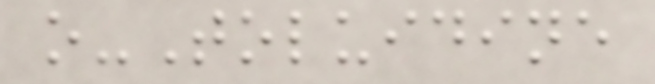o-Toluidine
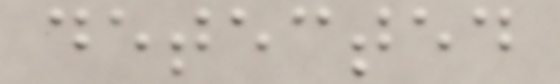detected
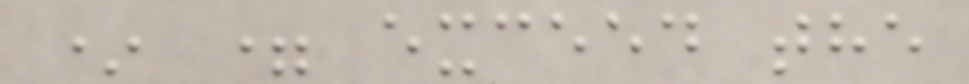* = exceed the
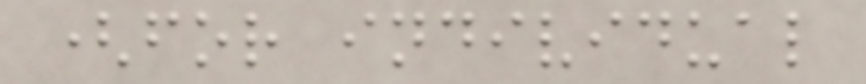(for individual
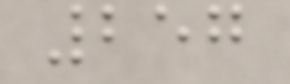257
